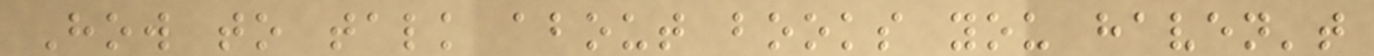How to talk about books you haven't
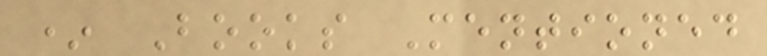* Books Mentioned
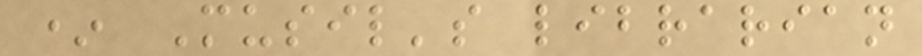* Musil's librarian
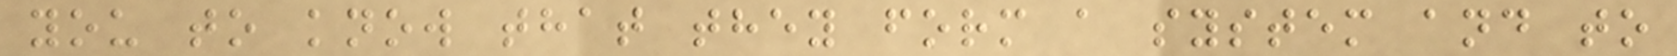you to know that they form a system and to
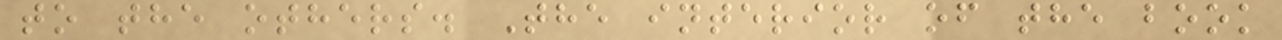to the others. The interior of the book
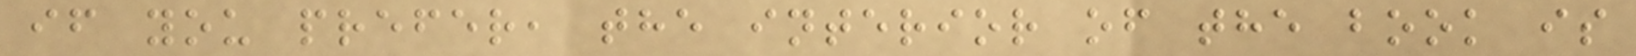if you prefer, the interior of the book is
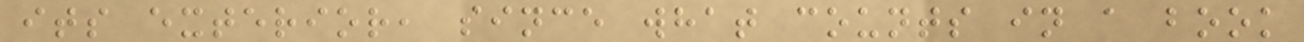its exterior, since what counts in a book
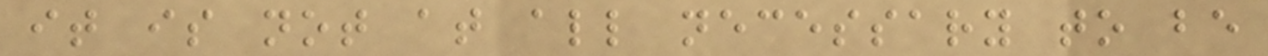it is not at all necessary to be
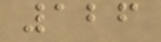126
